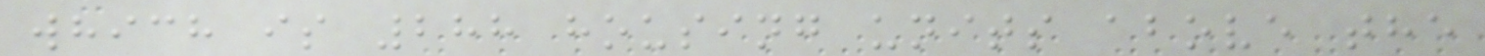which is 288 housing units above the
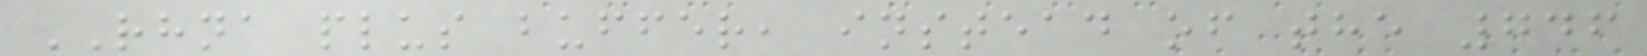RHNA plus buffer, instead of the 746
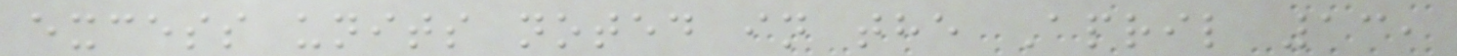excess units noted in the April 13,
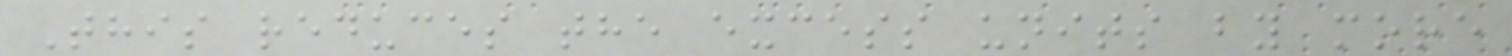This reduces the excess units by more
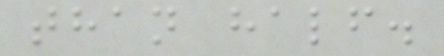than half.
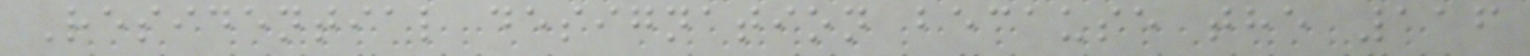Residential designation because the 116
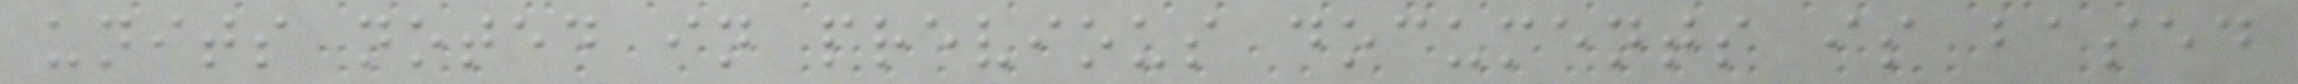units noted in previous documents is based
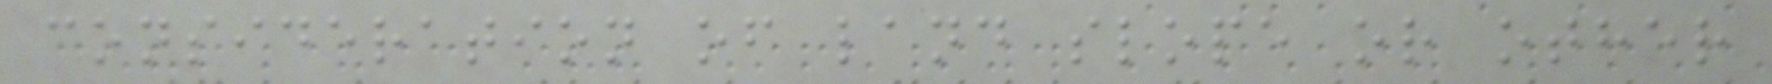consideration of land slope or other
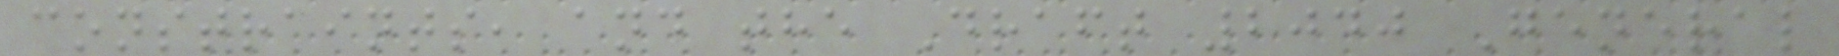constraints, and the Draft 2040 General
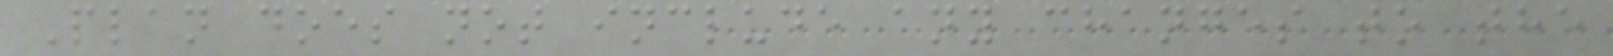Plan does not include any changes to the
